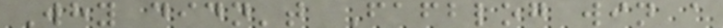Why didn't Fafblog win a
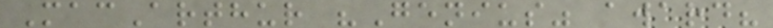MacArthur "Genius" award?
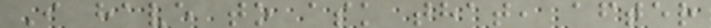I have to ask that, after
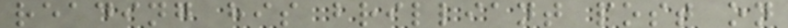reading his brilliant post on
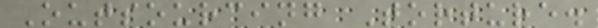Outsourcing Torture.
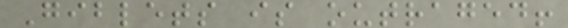Giblets is outraged!
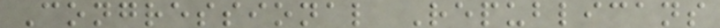Congressional Republicans
